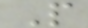P
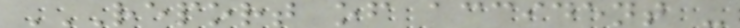REPORT OF ACCIDENT -
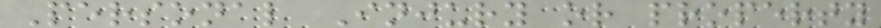Personal Injury or property
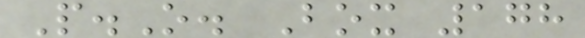P.O. Box 178
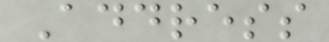Address
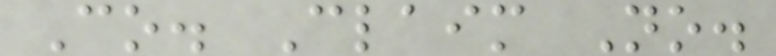Co. Claim No.
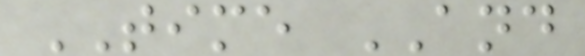TIME AND
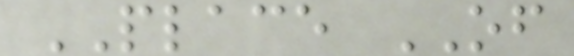PLACE OF
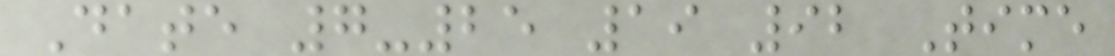Date 7-25 19 92 Time
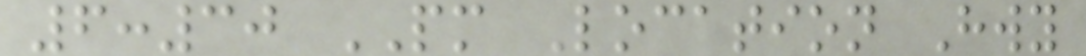6:30 PM Location Hwy
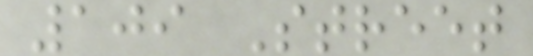109 Street
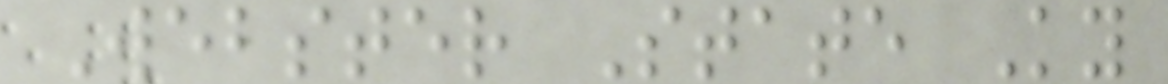Webster State Ky
